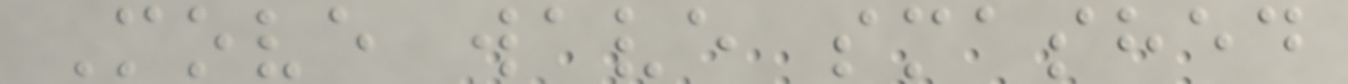Move wave smashed
